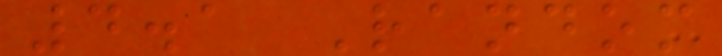4.1 Random
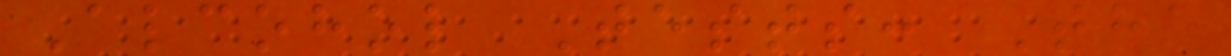Alcohol Tests: The
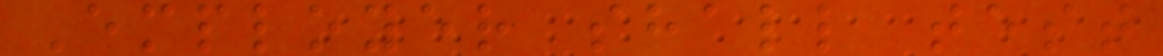Employer shall test
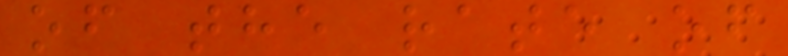of the rate of
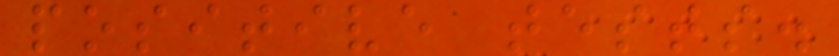positive tests.
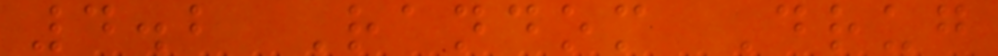4.2 Random Drug
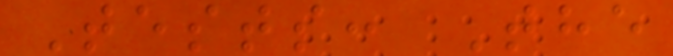Tests: The
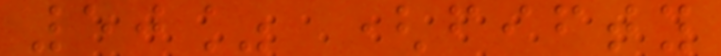50% (fifty
